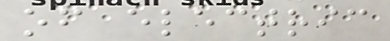of electric
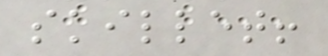skillet!
